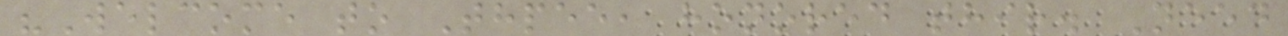"Welcome to Thpee, honored thir. Need
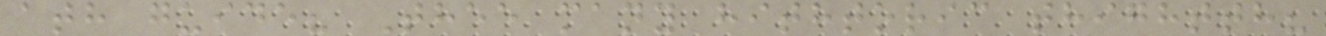ath guide? Thee many hithtoric thightth?
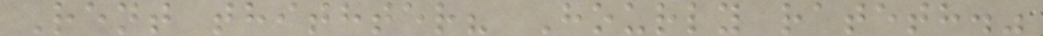Rent thithter? Hourly rateth."
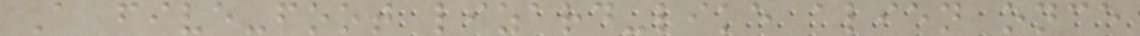A five-foot lizard-like alien once
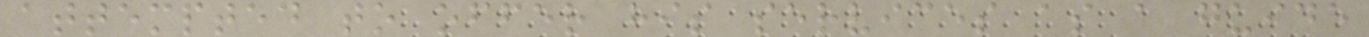attempted to offer his services as a guide
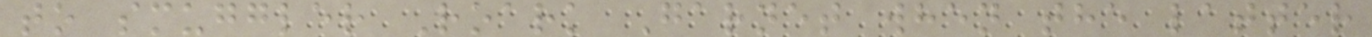to smuggler Roark Garnet when the latter
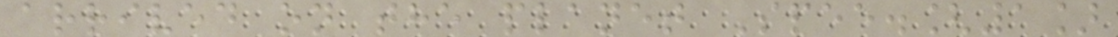arrived on the planet Spee.[1]
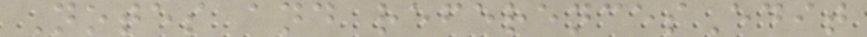Notes and referencesEdit
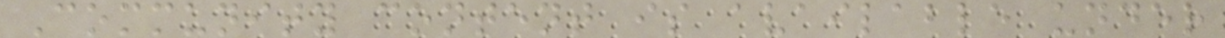Community content is available under
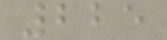225
